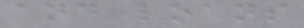and loans
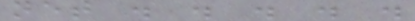net . . . . .
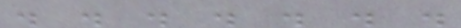. . . . . . .
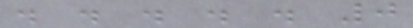. . . . . 0
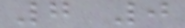7 0
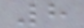8
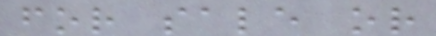for sale or
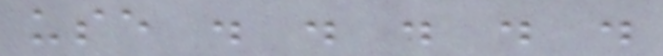use . . . . .
